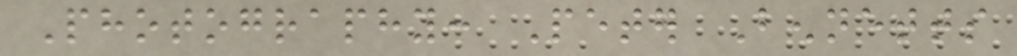Photography: Peter Bennetts
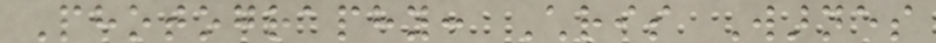Photography: Chris Warnes
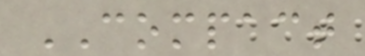COMPACT
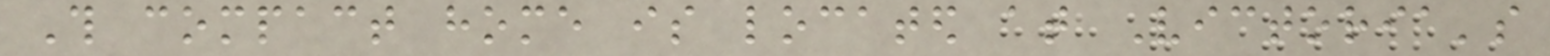This compact home is located at Victoria's
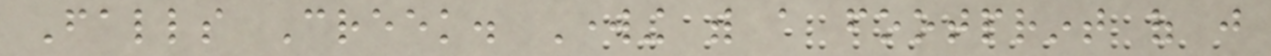Falls Creek. Working with a footprint of just
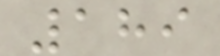189
